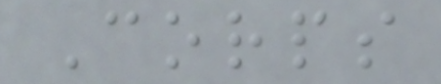Corps
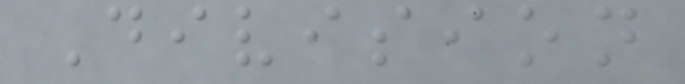Division
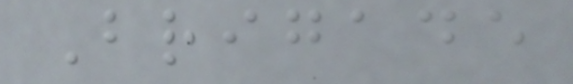Brigade
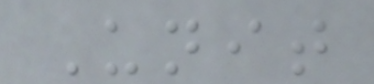Unit
